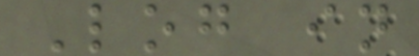Log in
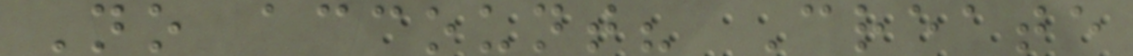No account? Create
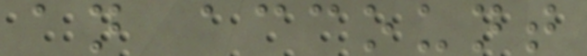an account
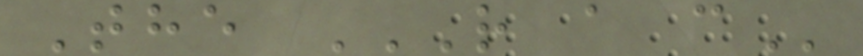The R A C
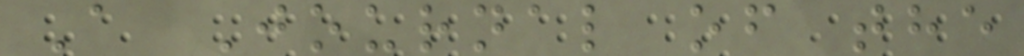A Journal of the
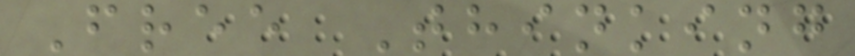Free Thinking
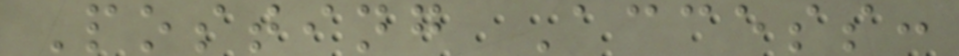Posting Access:
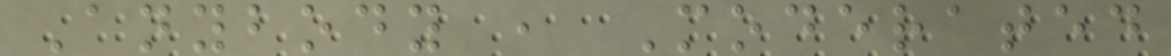Anybody , Moderated
